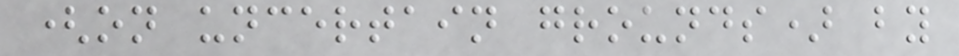(on uncertain grounds) by
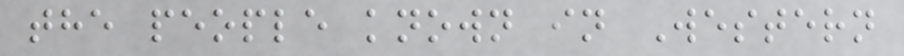the people known in Western
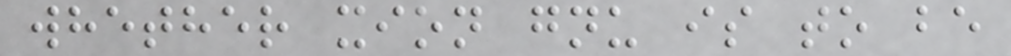whether xion gnu is to be
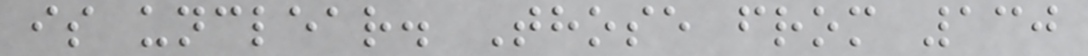is unclear. Those from 130
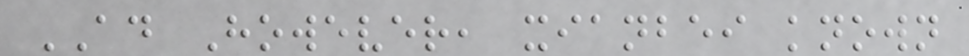AD However, xianbei known
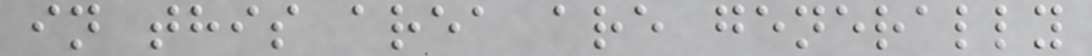in this area are generally
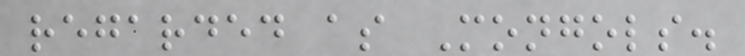regarded as Mongols.
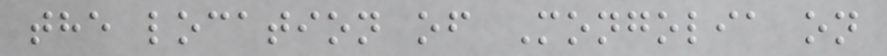the location of Mongolia on
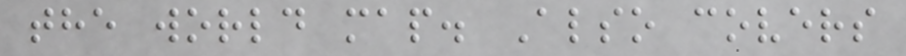the world map. Also covers
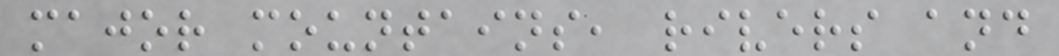major mountains, rivers and
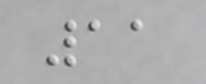11
